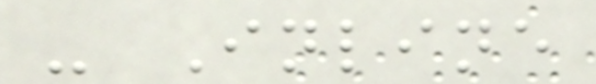- Inline
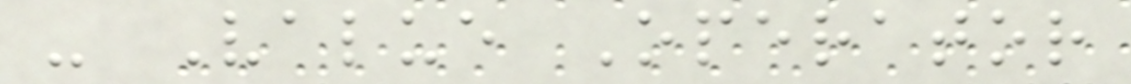- Value Operator
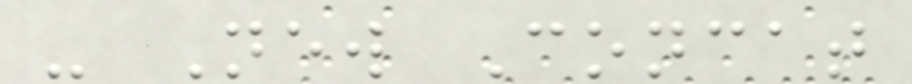- New Concat
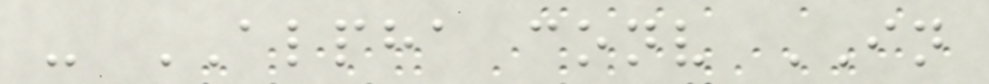- ALPHA conv IN
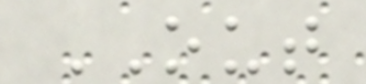OUT
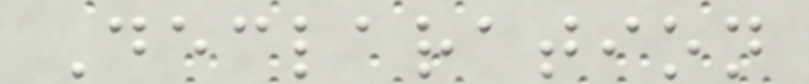Declaration
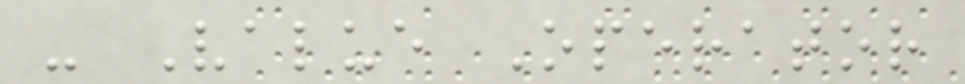- Value Operator
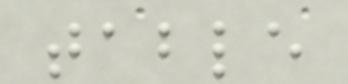table
